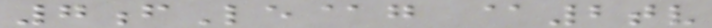7fLe@g @2tv
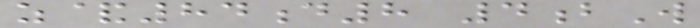z&84d8 4bW
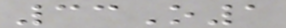33O1
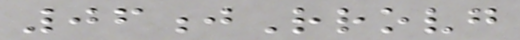06jRrovg
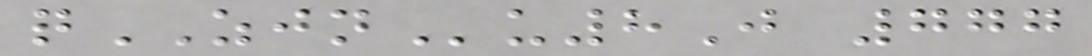qZJNu8J 777
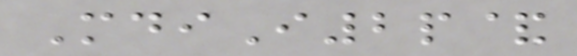MdiI2p&
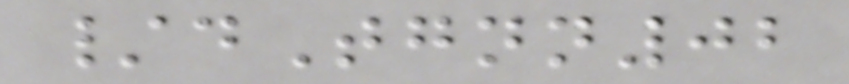/dTgnn02
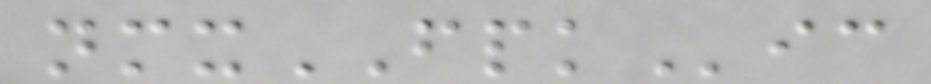nmxFPKic
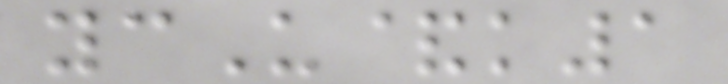ycU&k1
